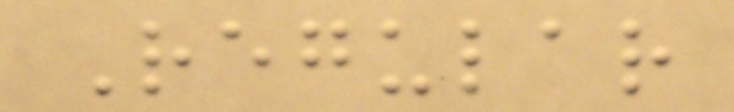Regular
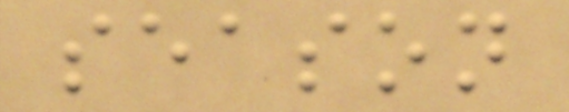season
